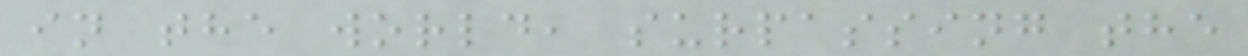in the world, surpassing the
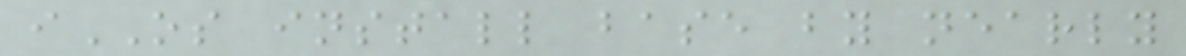iOS install base by nearly
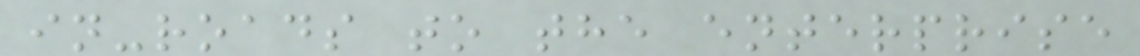in-roads to the enterprise
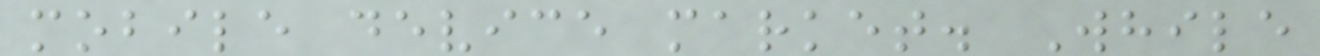mobile device market. While
